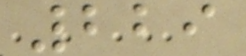229
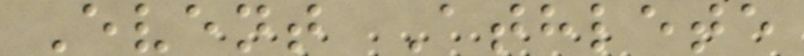Event Athlete
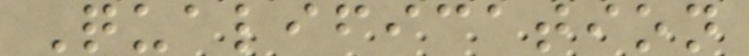Qualification
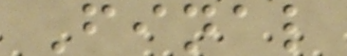Final
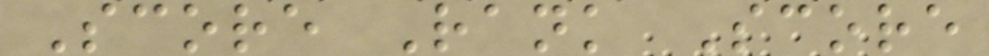Score Rank Score
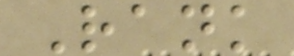Rank
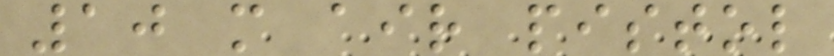10 m air pistol
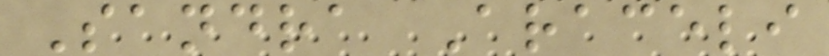Sandra Araceli
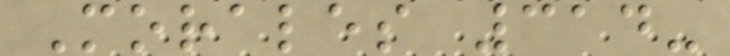Morales 314-
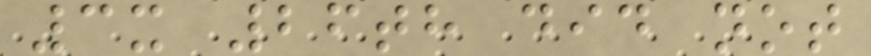3x 26th did not
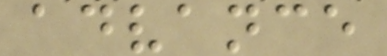advance
